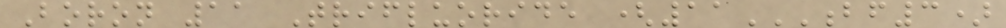Boron 11 Trifluoride (11BF3)
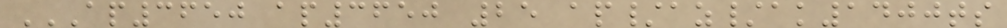AP3650 AP3650 25 AP/AZ/AK1400TS
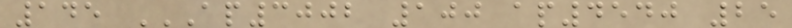145 AP3002 100 AP4540 25
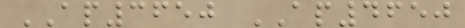AP3650 AP4650
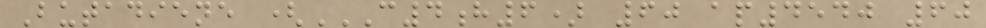Butadiene (C4H6) 60 AP4540 60
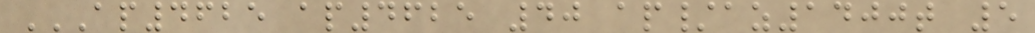AP4625 AP4625 40 AP/AZ1400T 5
